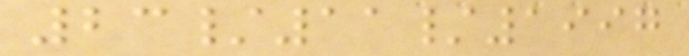23/11/1997
